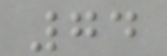74
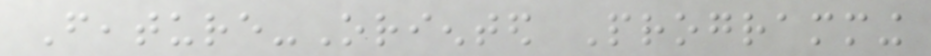Feature-Oriented Programming
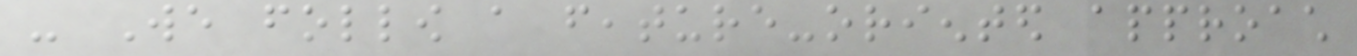- We follow a feature-oriented approach
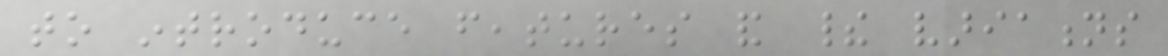to introduce features and their variations
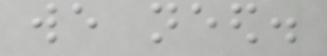we need.
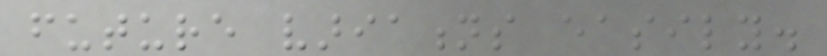future variations easily.
